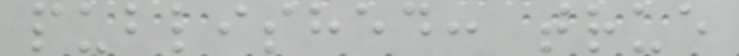published: true
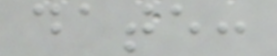date:
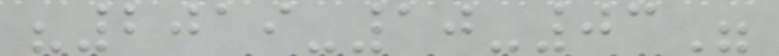"2019-10-03"
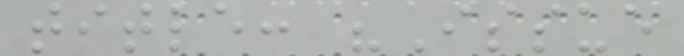title: "Issue
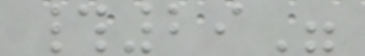#29"
